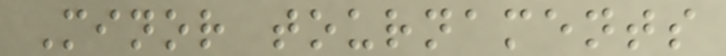Minor tournaments
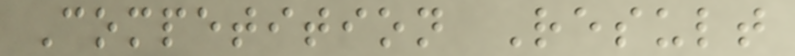Competition Result
